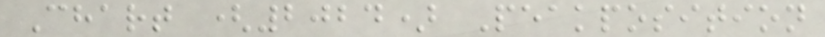Chart (2024) Peakposition
